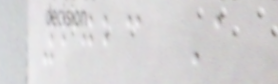2023 A
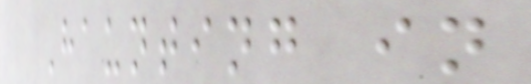Haunting in
